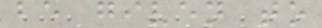be given to
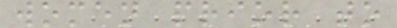women prior to
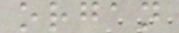organ
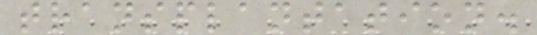transplantation.
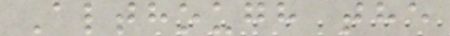Although the
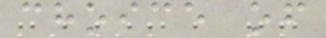choice of
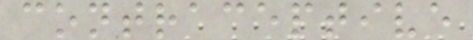contraceptive
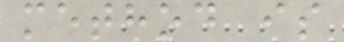method is
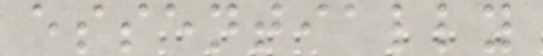essentially
